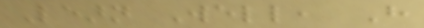Learn Well, Have
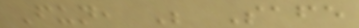Fun, Be Safe
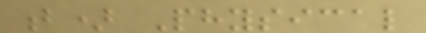b) Physical
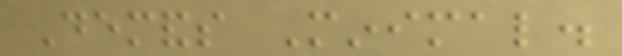Demands Minimal.
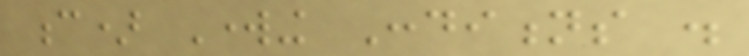c) Working Conditions .
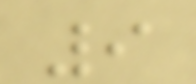9
